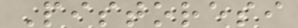Pistoresi
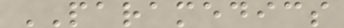PARAMEDICS
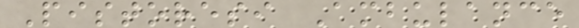Pistoresi Ambulance
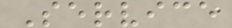Service
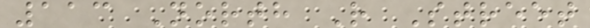113 North R Street
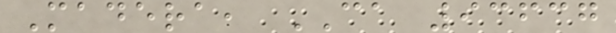Madera, CA 93637
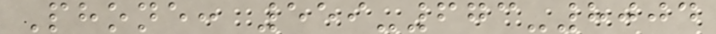Phone: 559-673-8004
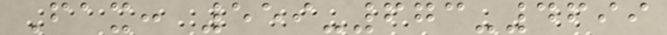Fax: 559-673-4699
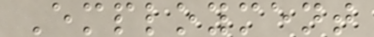Employment
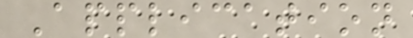Application
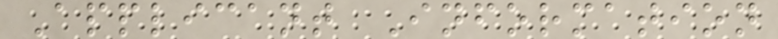Applicant Information
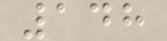148
